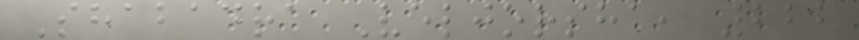Shabadra Veljorsha, 222
